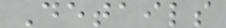Details
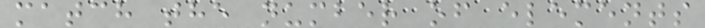match the number of elements
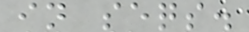in seqs.
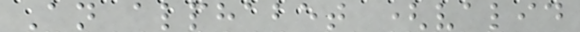An alphabet (valid
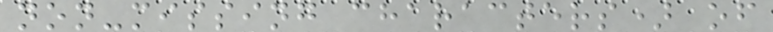non-missing characters) of
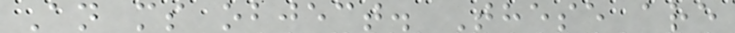An ms object. These are
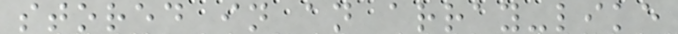stored in an array-like
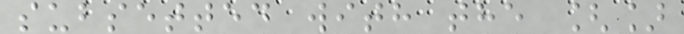subsetted with the []
